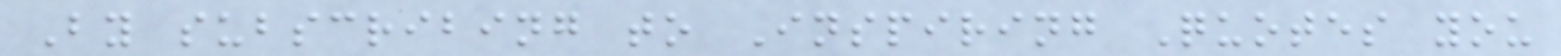By subscribing to Inspiring Quotes you
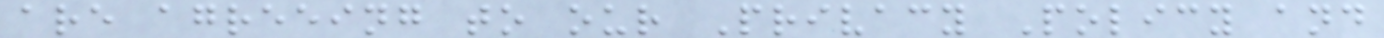are agreeing to our Privacy Policy and
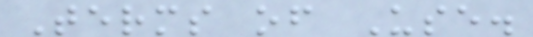Terms of Use.
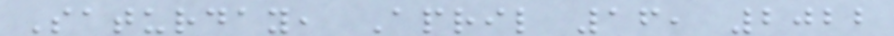Saturday, April 16, 2022
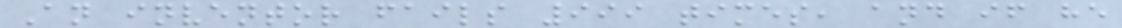An inventor fails 999 times, and if he
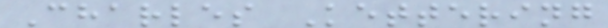Charles Kettering
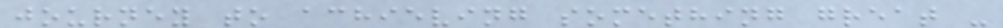journey to achieving something great -
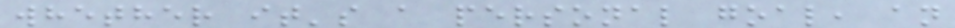whether it's a personal goal, an
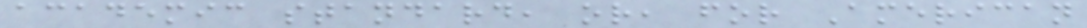academic standard, or, for American
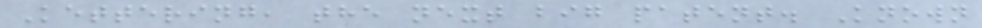Kettering, the next big patent. Known
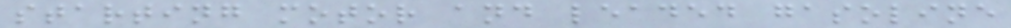starting motor and leaded gasoline
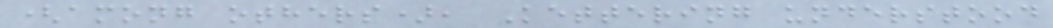(among others), Kettering understood
